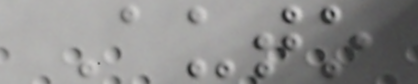Auto
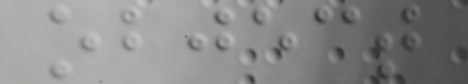object
